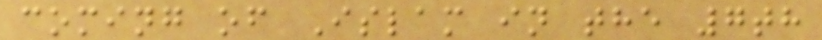coming of Islam in the 7th
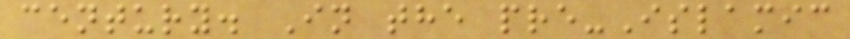century. In the pre-Islamic
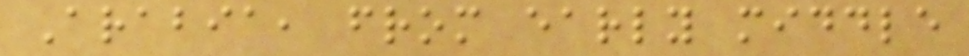Arabia, from early middle
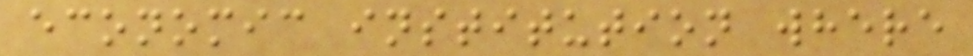economic institution where
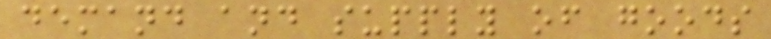demand and supply of goods
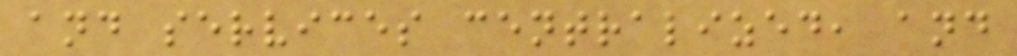and services centralized, and
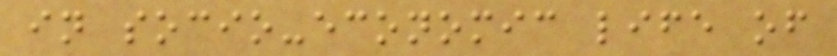in socio-economic life of
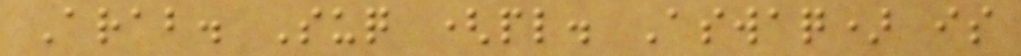Arab. Suq (pl. Aswaq) is
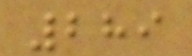289
